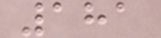181
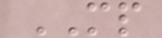MP
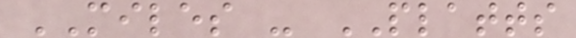MILES - PLATTS
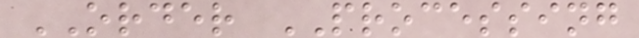ORDER PROCESSING
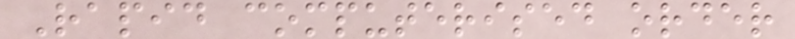Rapid computerised order
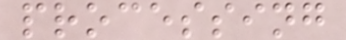processing
